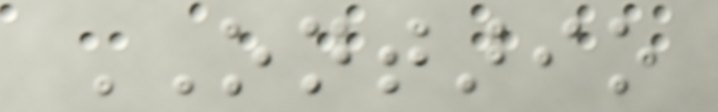ONTARIO
